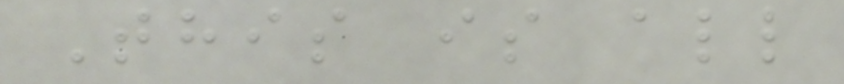This is all
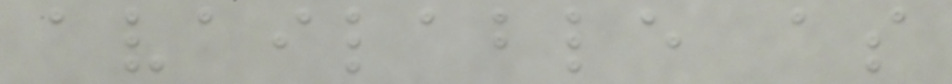available as
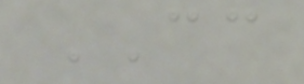CC
